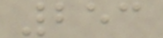253
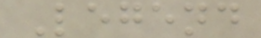Legend
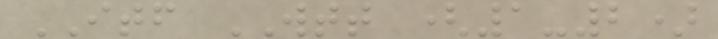ITF WTT (1-2)
